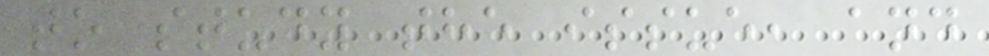to study the issue, and
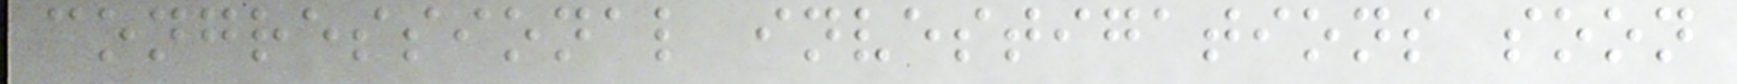congressional investigations soon
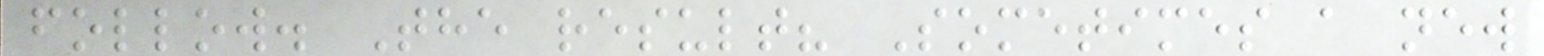follow. The result? Sometimes a new
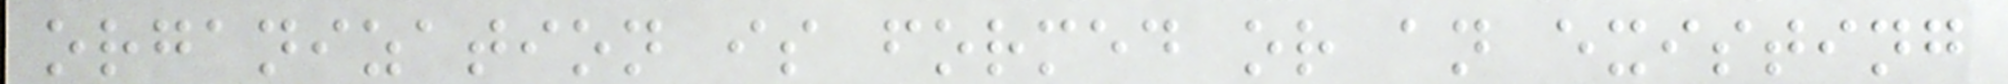organization is formed or an existing
